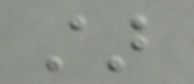star
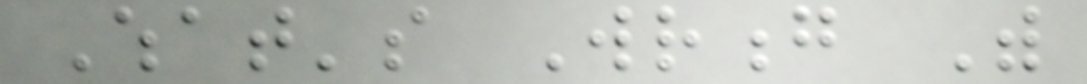What's Wrong With
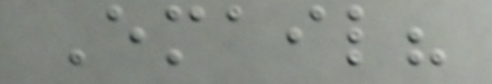Email?
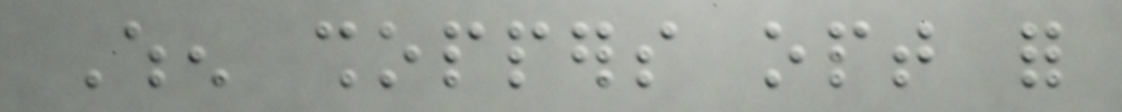When shoppers opt for
